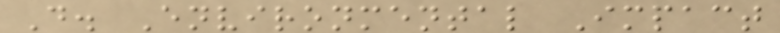D. Environmental Impact
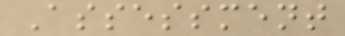Assessment
